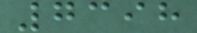7398
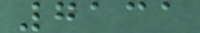7131
